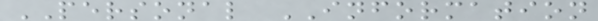PERSONAL INFORMATION
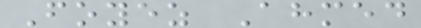Foyez Ahmed
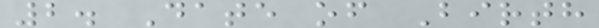2. Date of Birth
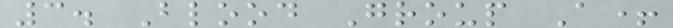3. Blood Group A+
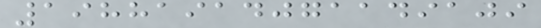19881914071149109
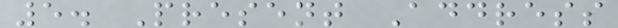5. Present Address
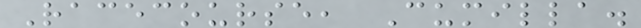Racecourse, Cumilla.
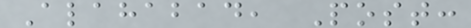Alahabad, Post:
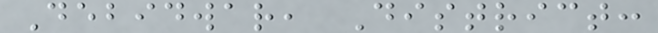Debidwar, District:
